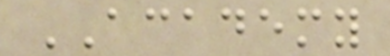ACADEMY
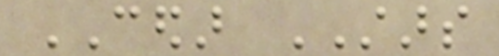CEDAR STARS
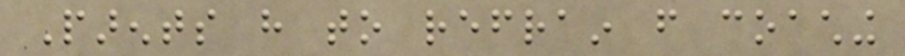Parents have to refrain from coaching
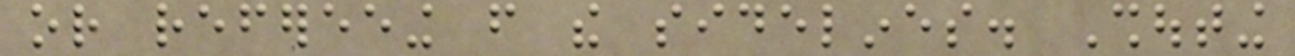or refereeing from the sidelines. Shouting
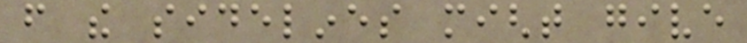from the sidelines might give
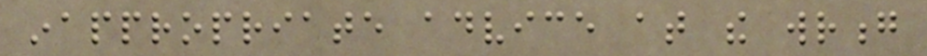inappropriate advice at the wrong
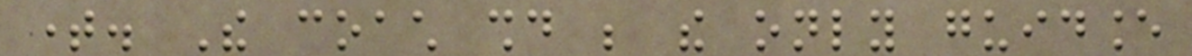time. The coach should be the only guidance
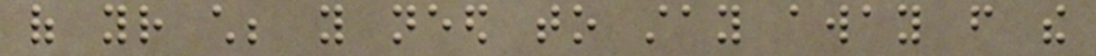of your child; you need to stay away from the
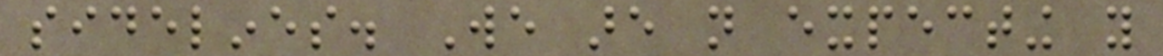sidelines. We are not expecting you
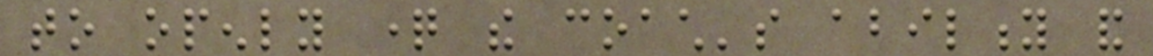to openly question the coach's ability and
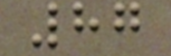87
